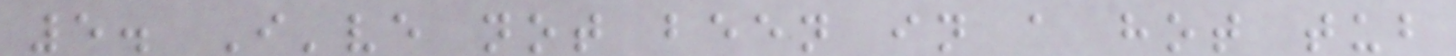5. I've not been in a hot tub
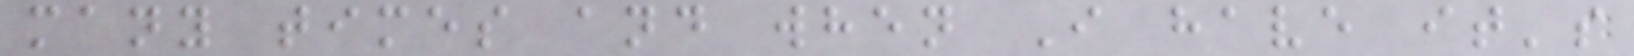many times and when I have it's
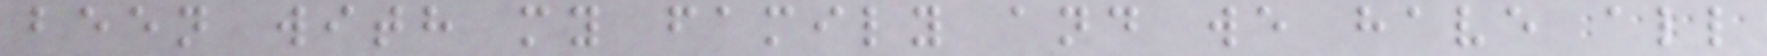been with my family and we have all
